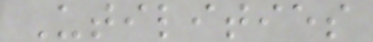Utilities
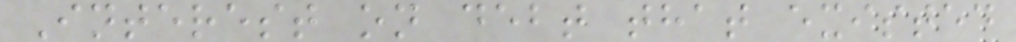Interest on debt that existed
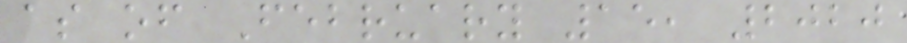as of February 15, 2020
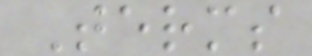Terms
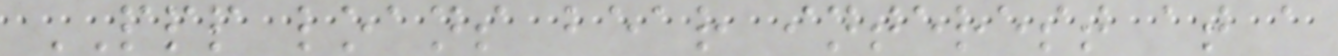PPP loans bear interest at a
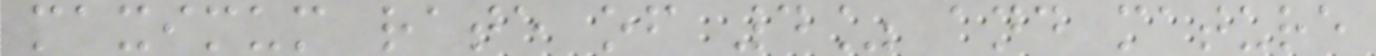maximum rate of 4% and mature
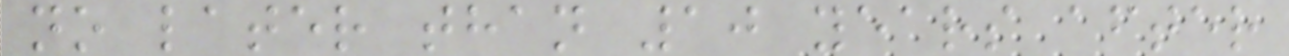no later than 10 years after
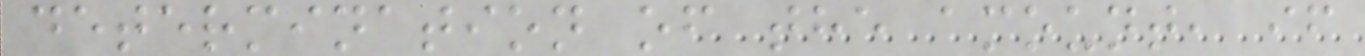determination of the amount, if
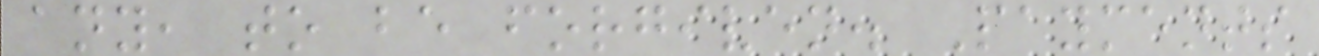any, to be forgiven. Payments
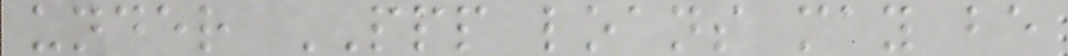under PPP loans may be
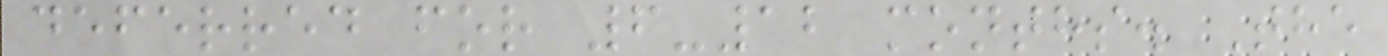deferred for 6-12 months. The
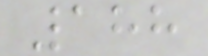188
